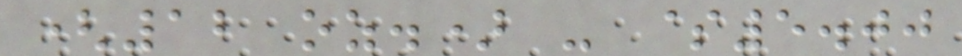(12 oz.) - $5.00
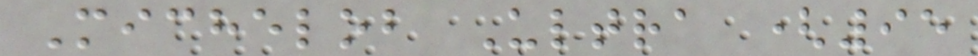Michelob Ultra (95
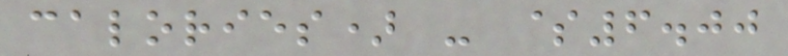calories) - $6.00
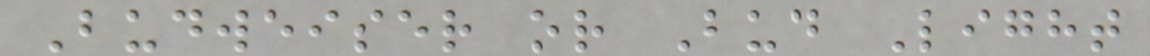Budweiser or Bud Light
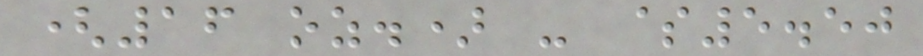(16 oz.) - $5.50
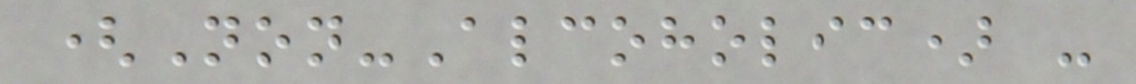(Non-Alcoholic) -
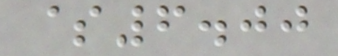$6.00
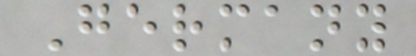Germany
